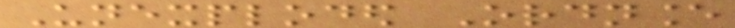Unexploded Ordnance
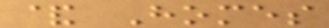& Homes
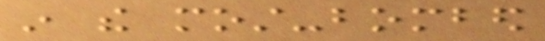in the most-bombed
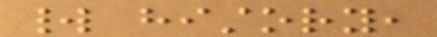world history,
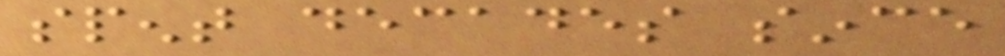spent decades since
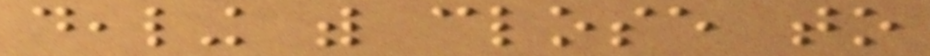dealing with close to
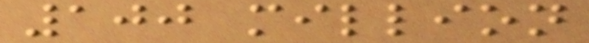100 million
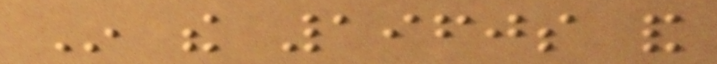In the 1960s and
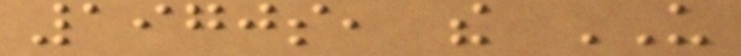1970s, the US
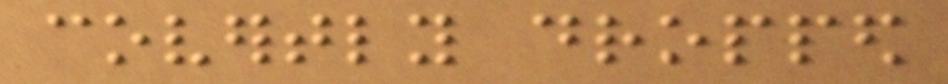covertly dropped
